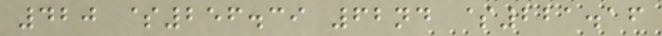420 $256.39 62nd $221.16
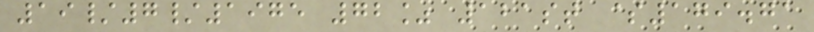19/7/1975 72% 121st $179.71
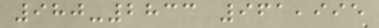980-2833 961,995
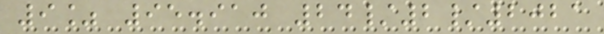9% 95.910 24/2/2021
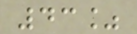43%
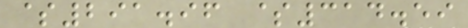$291.96 $314.59
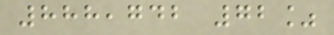888,742 72%
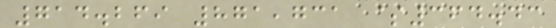714.269 871,731 $364.43
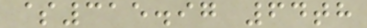$315.97 64th
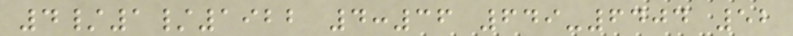4/1/1922 4:36 649-6404 52
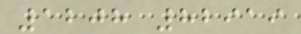1208 82919
